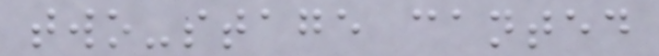two-stage canted
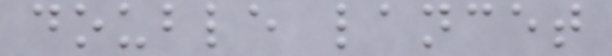double lancet
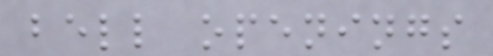bell openings
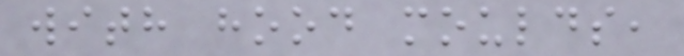with hood moulds,
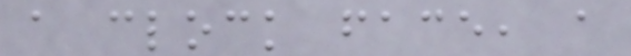a clock face, a
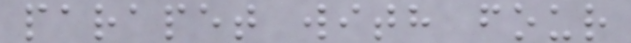parapet with four
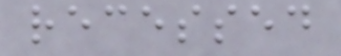recessed
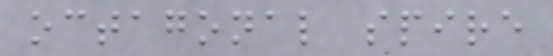octagonal spire
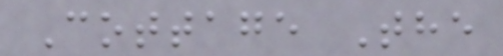Cottage The
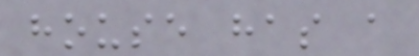house has a
